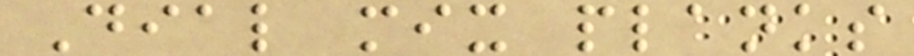Dial mix planks
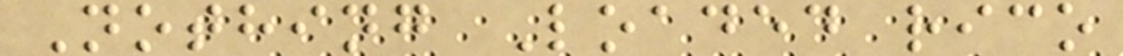Nothing Loaded rico
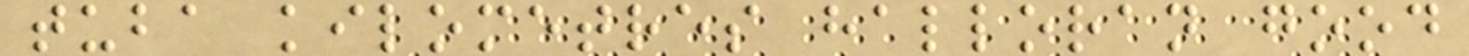tuba kilometres halloran good
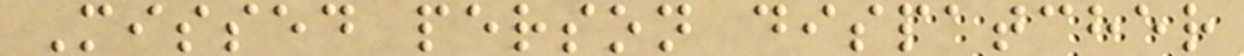Missed person dispatcher
